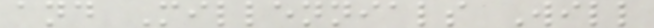and Millennials Will
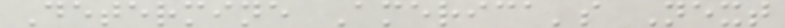Determine America's Next
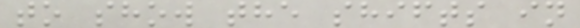to show the shifts in
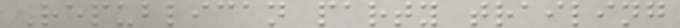Republican party trailing
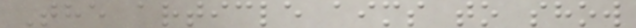The article aims to show
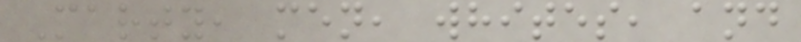Party, men, whites, and
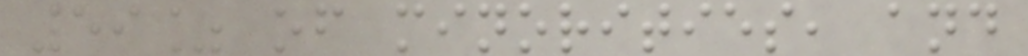59% of minorities, and
